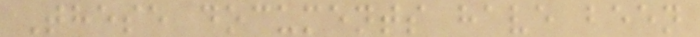These documents have been
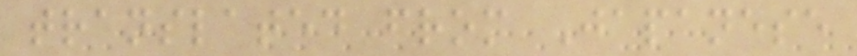translated from Japanese
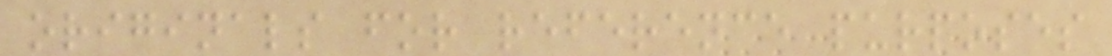originals for reference purposes
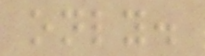only.
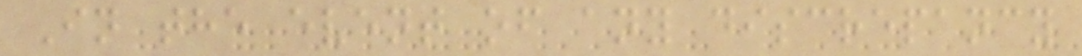In the event of any discrepancy
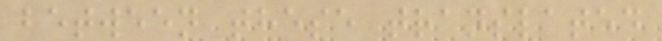between these translated
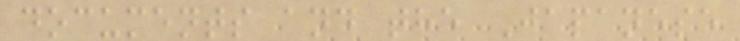documents and the Japanese
